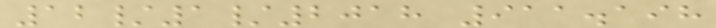12/1/2018 911.198
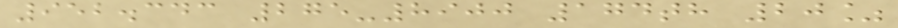952.343 275-8900 174th 20%
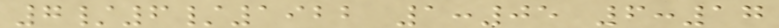7/6/1922 1:05 6:17
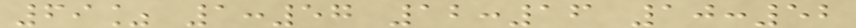69% 1:57 12:16 10:52
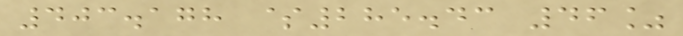403.178 $285.43 46%
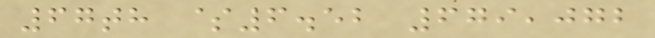67th $6.52 679,072
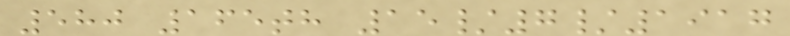580 165th 15/7/1917
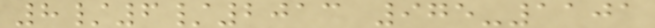8/6/2013 975-1101
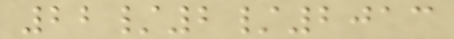22/2/2013
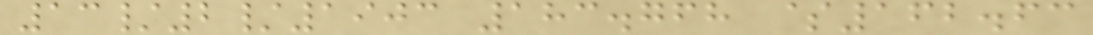13/2/1903 183.768 $162.63
